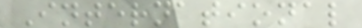International
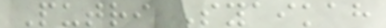Putri Syaikah
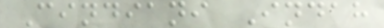Cindiani Indah
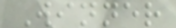Winner
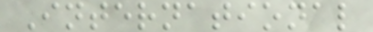International
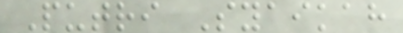Putri Syaikah
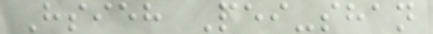Hsieh Pei-shan
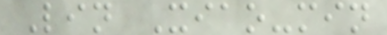Lin Xiao-min
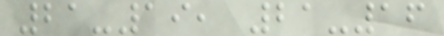21-19, 21-16
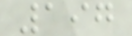197
